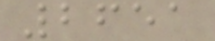2651
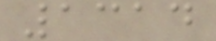1314
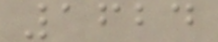1624
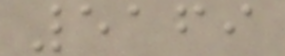5169
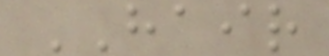HAIR
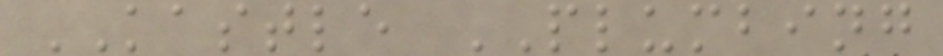KASTLE PLUMBING
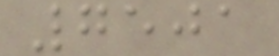7501
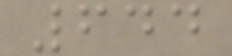644
